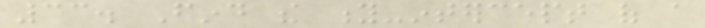33. Find the y-intercept of a
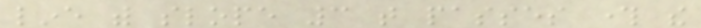line with slope 3 that passes through the
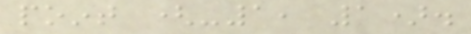point (-1, 1).
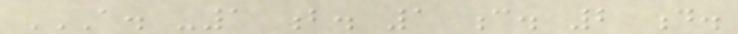A. -1 B. 1 C. 2 D.
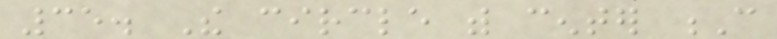35. The circle with center C
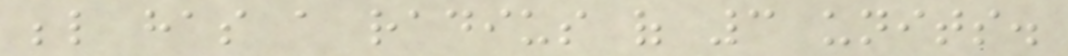below has a radius of 3 units.
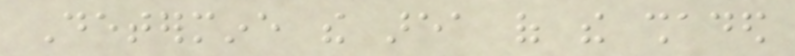Determine the area of the shaded
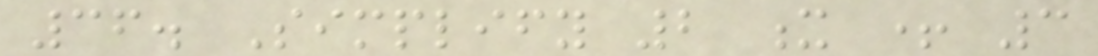36. Simplify 2 x + 3
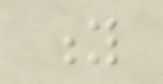y
